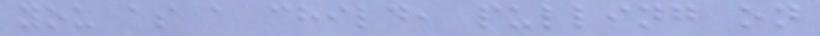you as a child, pulling on
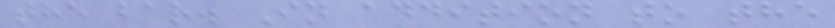the bar. In addition to the
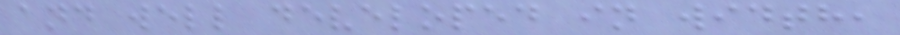and well developed in width,
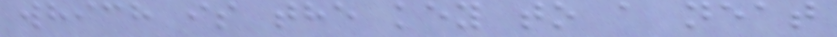which is the key to a neat
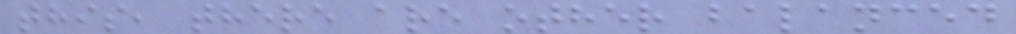this, there are other balanced
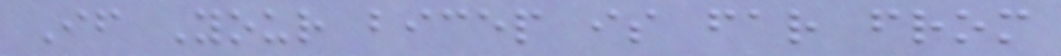If Your bicep is far from
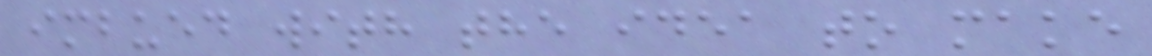imbued with the idea to make
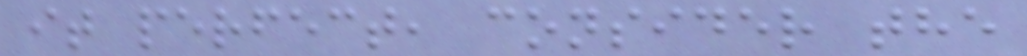it perfect, consider the
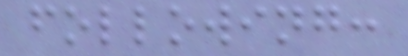following:
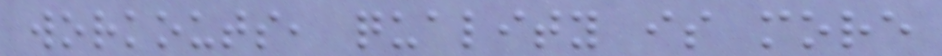workouts, quality is more
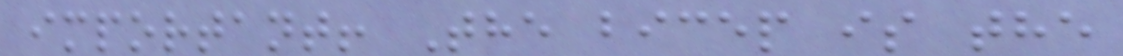important! The bicep is the
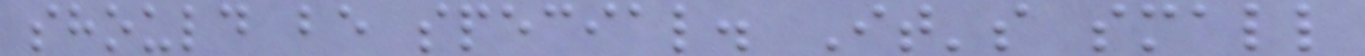should be special. It's small
